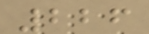226
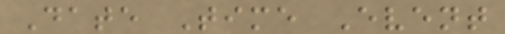Date Time Event
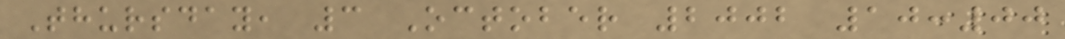Thursday, 3 October 2002 10:00
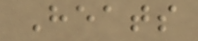Heats
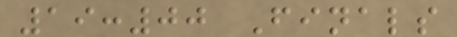19:00 Finals
